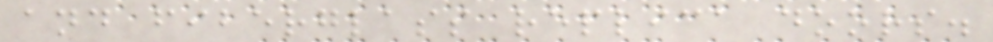and fiberglass replica doors.
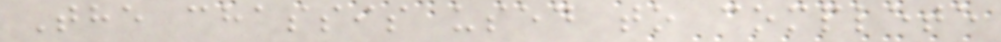The chassis used to complete
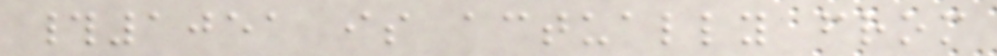#1051 is actually from
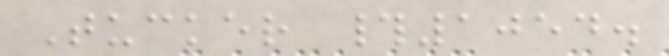Tucker #1054.
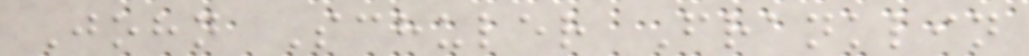John Schuler Franklin
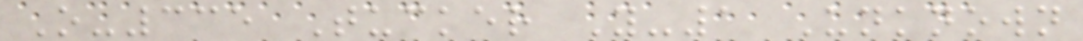O-335 Tucker Y-1 Unknown
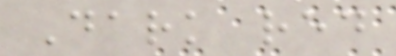Dark red
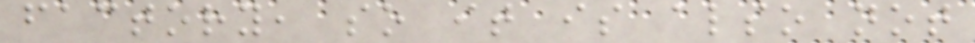factory, so it is also not
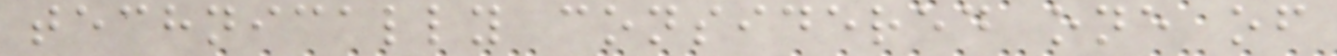technically considered one of
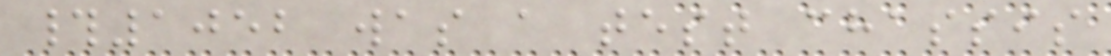#1052 was a test chassis
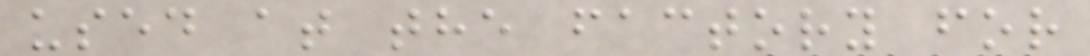used at the factory for
